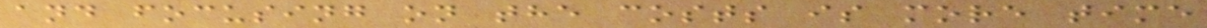and focusing on the costs is more time
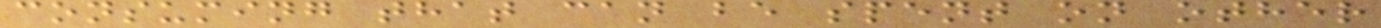consuming that can be spent on other
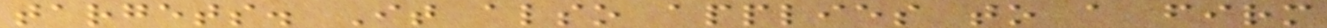targets. It also applies to a firm
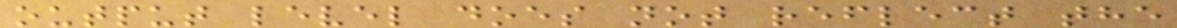output level does not reflect the
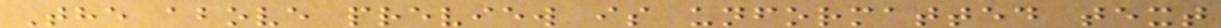The above preview is unformatted text
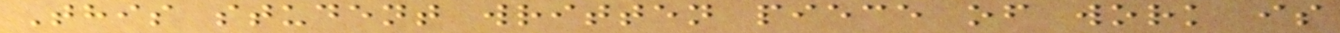This student written piece of work is
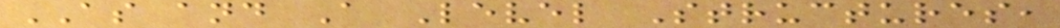AS and A Level Structures,
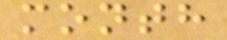month
